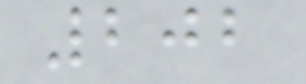202
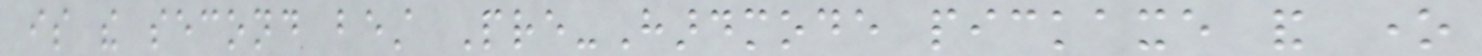is the second best Pre-Hardmode pickaxe and one
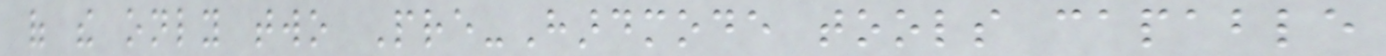of the only two Pre-Hardmode tools capable
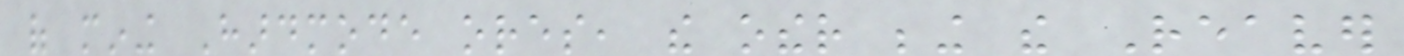of mining Hardmode ores, the other being the Reaver
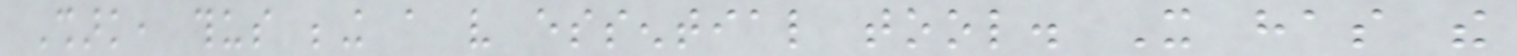Shark, thus being a very essential tool. It has the
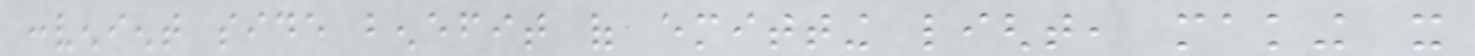convenient side benefit of emitting light, making it
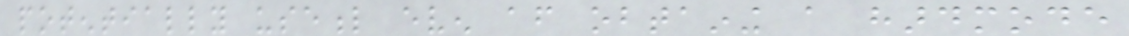potentially useful even after obtaining a hardmode
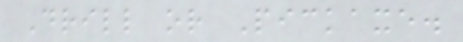Drill or Pickaxe.
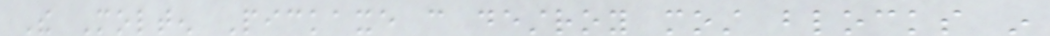The Molten Pickaxe can destroy most blocks in
